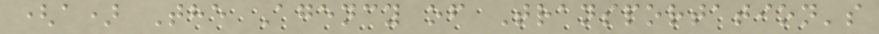(a) The Agency of Transportation's
